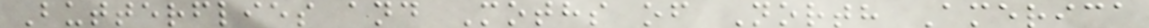Butterflies and Moths of North America
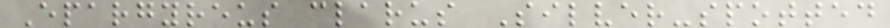Epargyreus clarus Silver-spotted
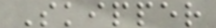Skipper
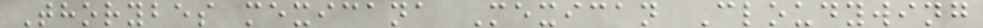Thorybes mexicana Mexican Cloudywing
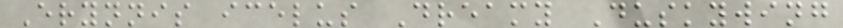Erynnis icelus Dreamy Duskywing
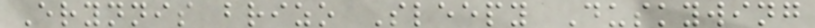Erynnis brizo Sleepy Duskywing
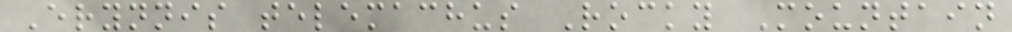Erynnis telemachus Rocky Mountain
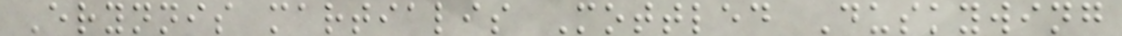Erynnis martialis Mottled Duskywing
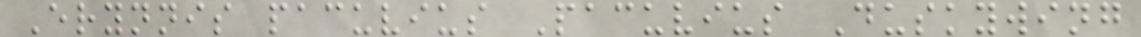Erynnis pacuvius Pacuvius Duskywing
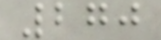270
